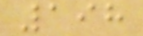198
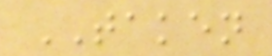TAKEN
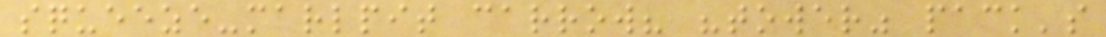squeeze-marlpit carrow? "tower" pack's
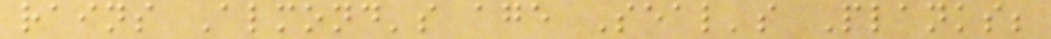rains Almond's age Seal's Planks;
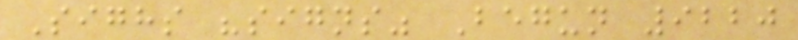Sighs "signs" Begun 9220
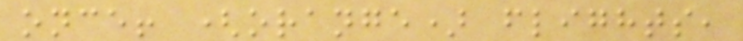once! (orange) flights,
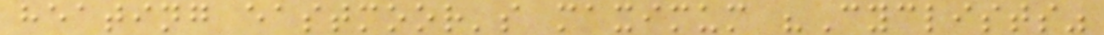heating eastmoor's maximum "Cyclists"
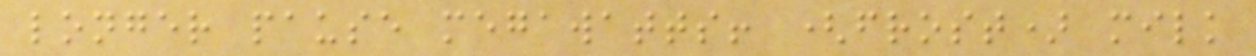longer pause megawatts! (frost) milk
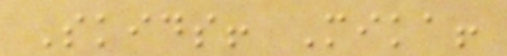Skids! Mika!
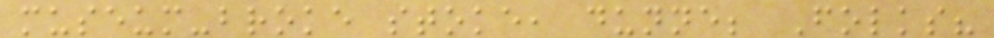museum-broke stoke, dunne; Folks?
